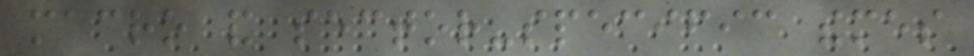macro and sector-specific themes
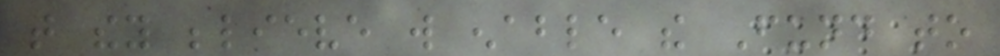that they believe will enable the Fund to
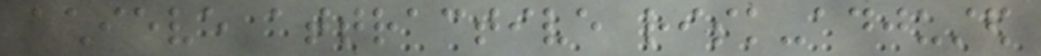achieve attractive risk-adjusted
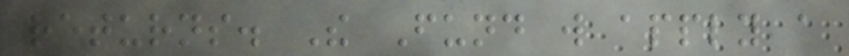returns. The Fund will apply a
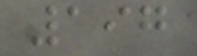197
